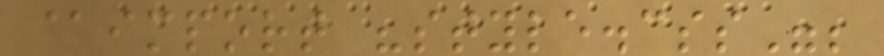@import "style.css";
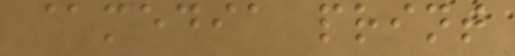@media print
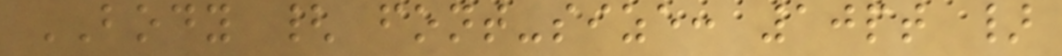BODY { font-size: 10pt }
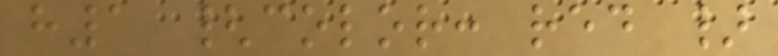h1 {color: red }
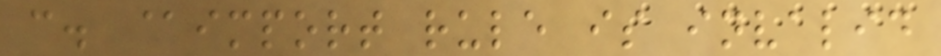c. @import rule is invalid
